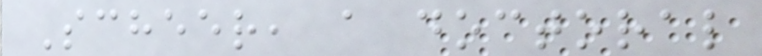Scheer, a doctoral
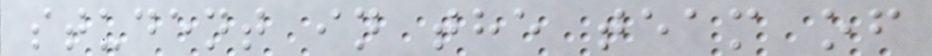student in the team of
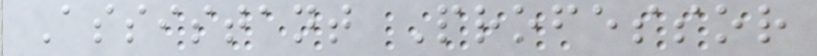Assistant Professor
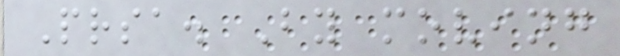Prsa. By moving
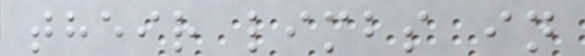their limbs in
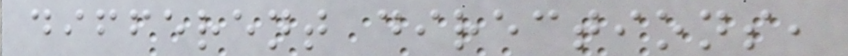different directions,
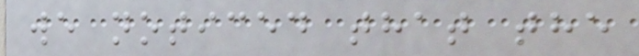we noticed that the
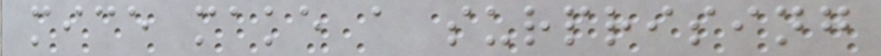mice make a surprising
